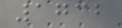1732
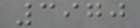3970
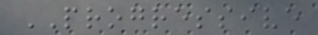PROGRESSIVE
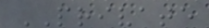PRIVATE
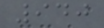940
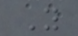Y
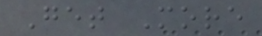Get More
